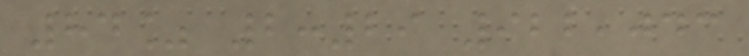84% 2:29 922,043
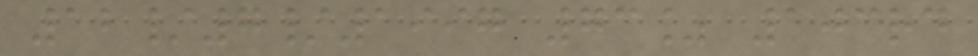12/7/1997 73% 103rd
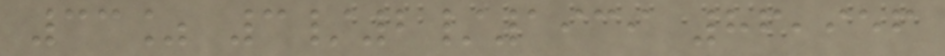33% 3/2/1939 86,956
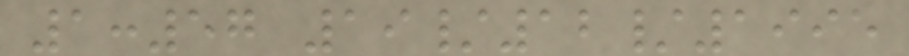1:57 19/12/1995
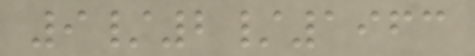9/2/1963
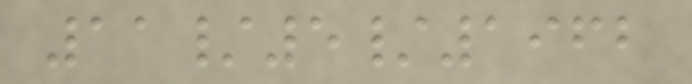11/5/1962
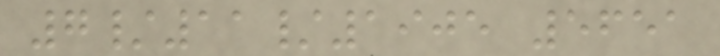7/11/1905 5651
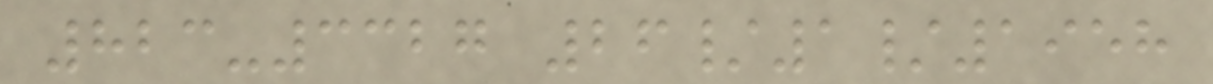823-3327 26/1/1958
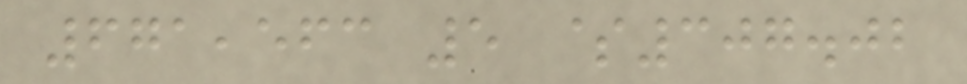671,563 5 $307.02
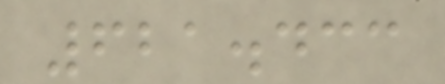621.433
